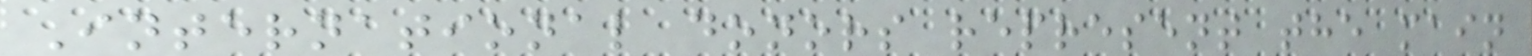International donors represent the main
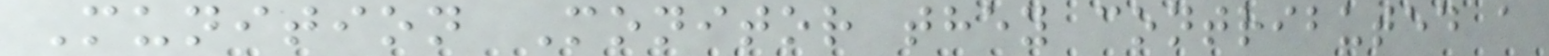Munition Monitor they contributed a
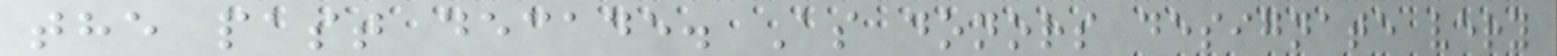the past decade. As donors designate very
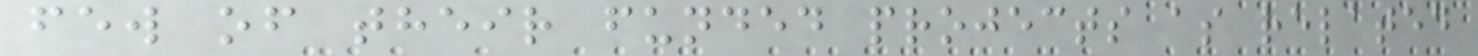few of their funded projects as related
